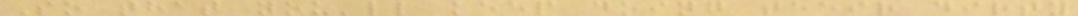So that you'll keep doing their dirty
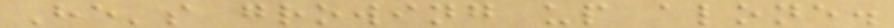He's growing up alone.
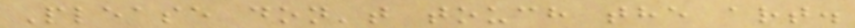Please don't touch the art.
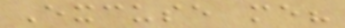Excuse me?
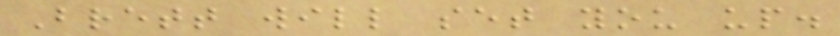Brett will set you up.
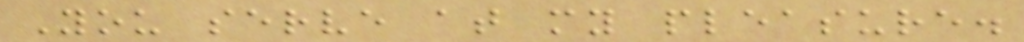You serve at my pleasure.
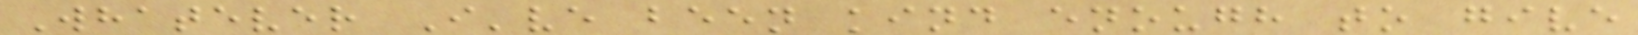Whatever I've been kind enough to give
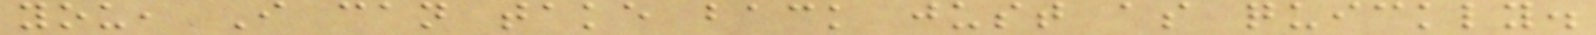you, I can take back just as quickly.
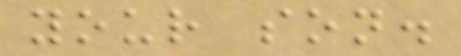your son.
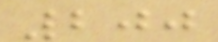200
